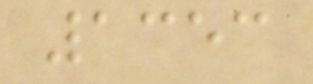1353
